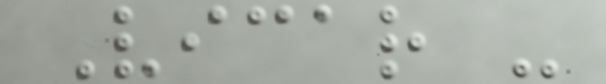Vicar -
